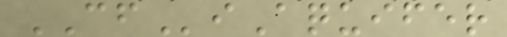CFiAquifer
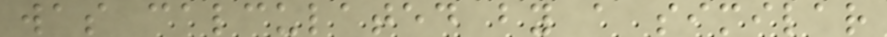was calculated by a similar
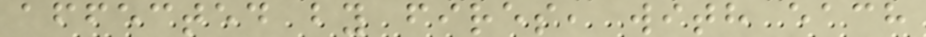affected by fires, with each
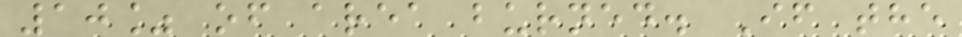10% of area burned. If the
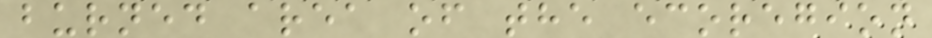burned area of the ecoregion
